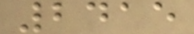2415
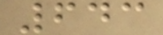643
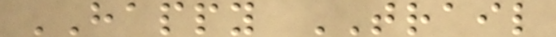HAPPY TRAIL
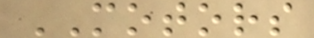MOTORS
